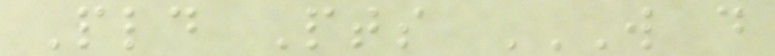Pld Pts W D
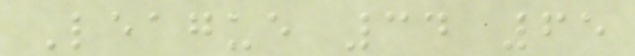League 34 65
